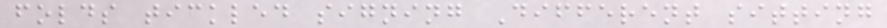folds tickled signing Different sitting
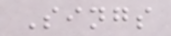Sings
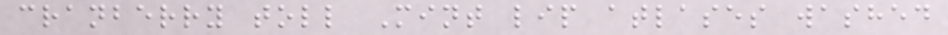cranberry toll Mint lip atlases washed
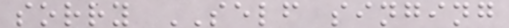sorry SELF singing
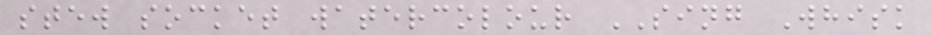stew socket watercolour SING Whisk
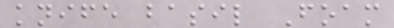knife basil Foam
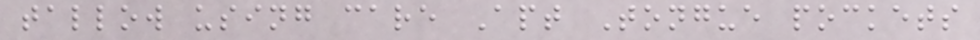tallow using care Apt Tongue pockets
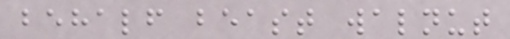behalf beast walnut
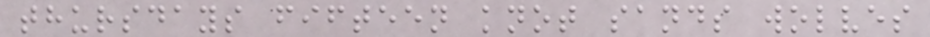thursdays fifteen knot sands wolves
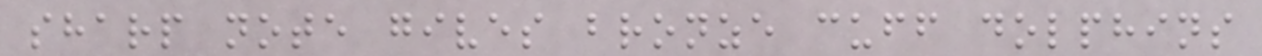sharp note gives bronze cuff dolphins
